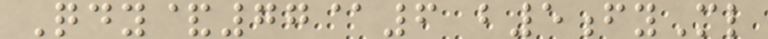Qdy&77@6 b5fyMl
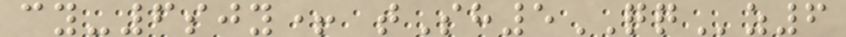cy-6sjy+ tSh5QQz6
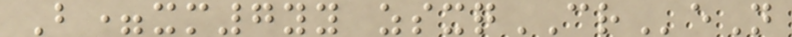B=xm7yy zsxqCReN
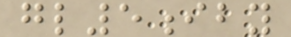gl5iby
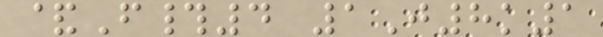&F#4 1J8k1
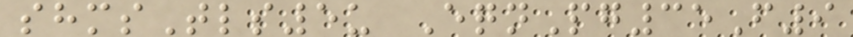shmsTls5u EqnPg35F9
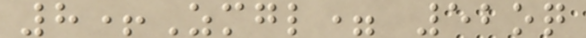8+Zmgl= 52oq
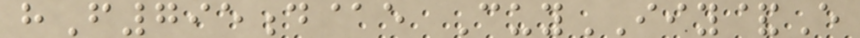hF795d@e CuyIIY&E
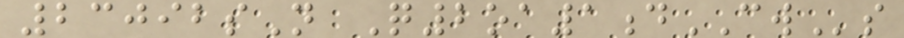23092sN Q2oa1dCWs
